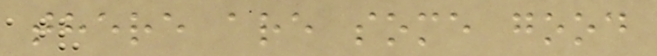there are some good
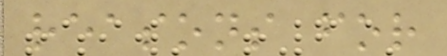reasons for
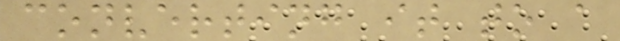converting it to a
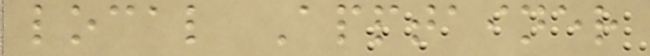local Apptainer
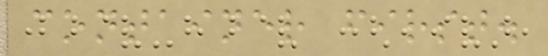container first.
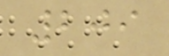209
